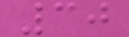30
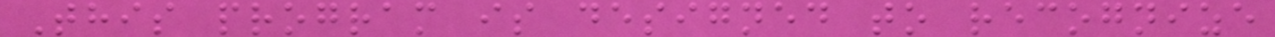This program is designed to recognize
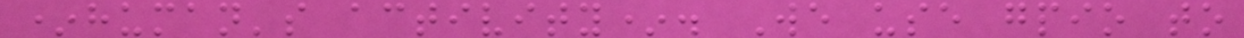*human's activity*. We use gpio to
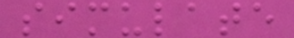simulate
